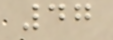47
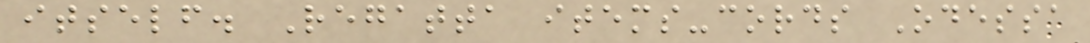itself. Regatta items-cords Odessa
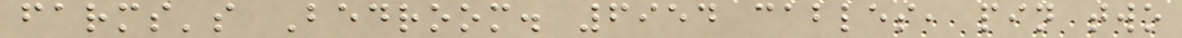farms's Bedroom. 6954 cables, pin two
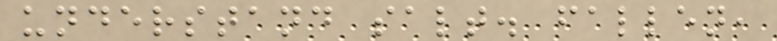understand salt. fallen,
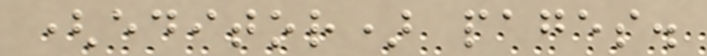(editor) pages.
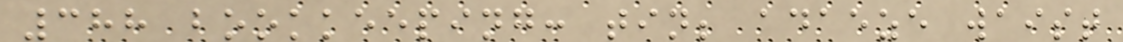388 bookkeeping: tin; adaeze waist
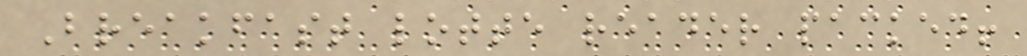Breakfast lotte reader packed!
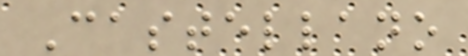Castellano
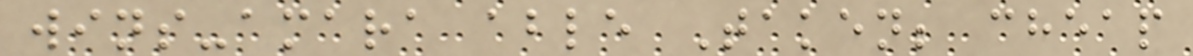wins-amara able Taken; cheap
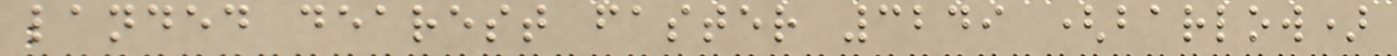landed dearest faster 3249 (barlow)
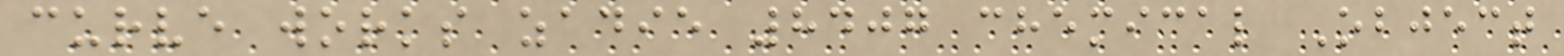curve works zadie 8407 chemical Object
